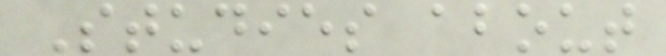Studies about
